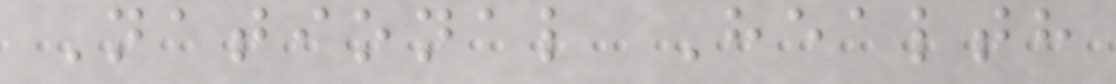National Health
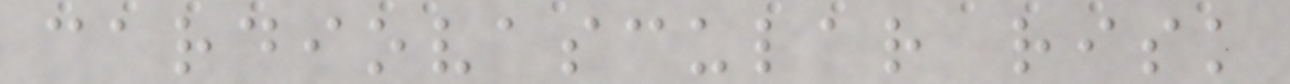cardiovascular risk
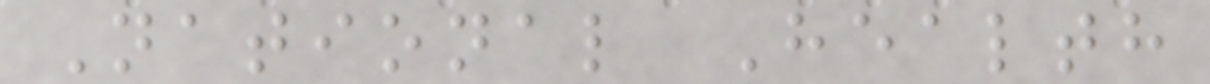National Health
